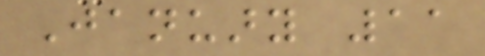January 11
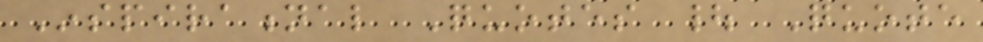Inspirational Quotes | Quote
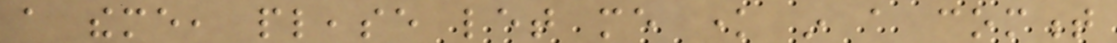a theme, please let me know in a comment
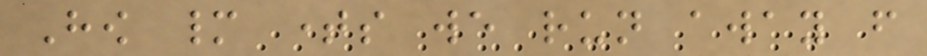How many times we run away from
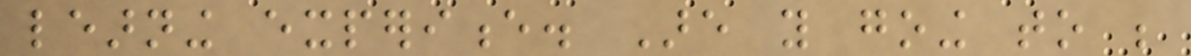learning experience. Are you going to be
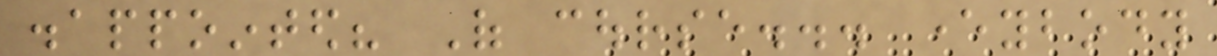disappointed? Of course... everybody
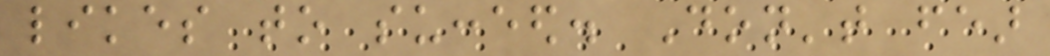likes to succeed. Don't fear
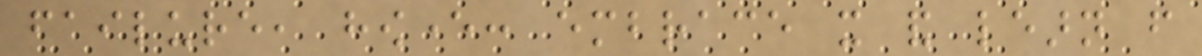failure, however: embrace it and learn from
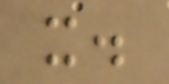it.
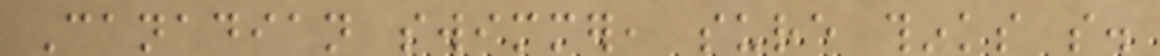Canadian swimmer, sure thinks so.
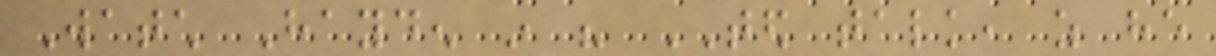Watch Hayden in his TED talk, as he
